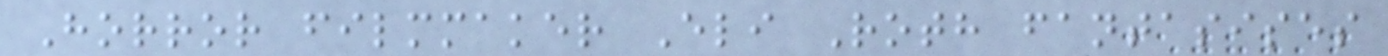Horror filmmaker Eli Roth fantasises
